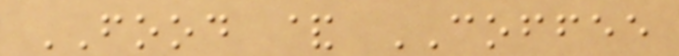FOOD & COFFEE
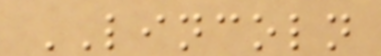LINCOLN
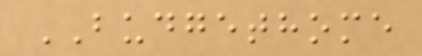BUDGETHOME
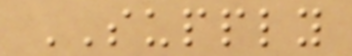SUPPLY
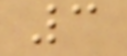3
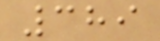389
